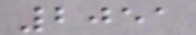2051
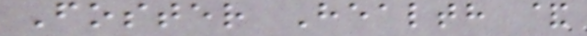Foster Health &
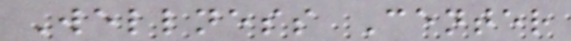Wellness Center
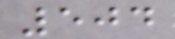504
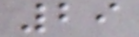29
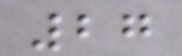27
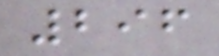296
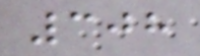308
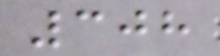308
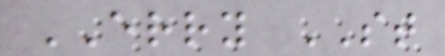ERRY ST
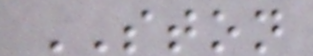STON
